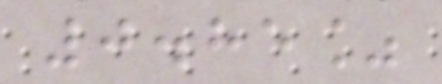0.85%
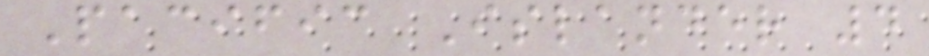Pacific Islander 4
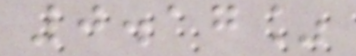0.17%
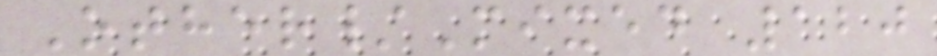Other/Mixed 120
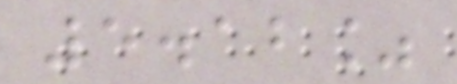5.12%
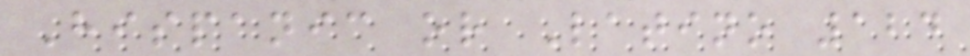Hispanic or Latino 124
